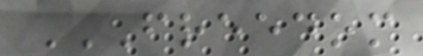FREEDOM
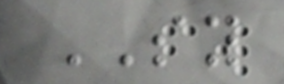SY
